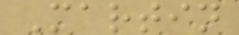Martin
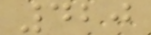420
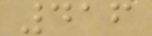416
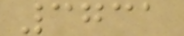3731
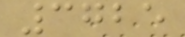3725
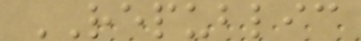REPUBLIC
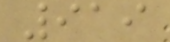919
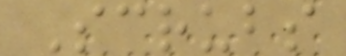Scrubs
